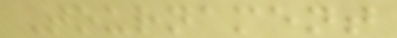Tournament
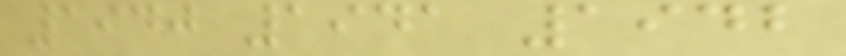1940 1941 1942
